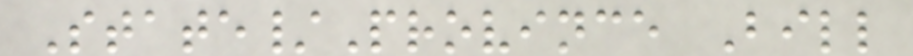State/Province Bill
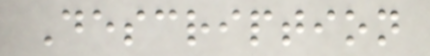Description
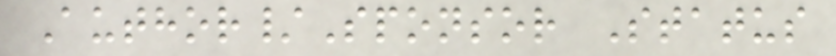Author/Sponsor Status
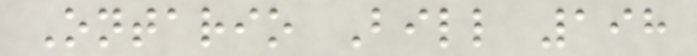Ontario Bill 198
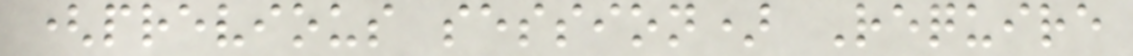(previous session) Require
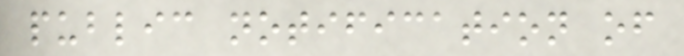public notification of
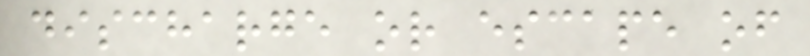discharge or escape of
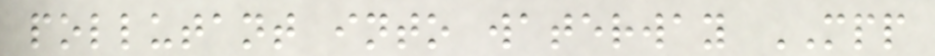pollutant into waterway MPP
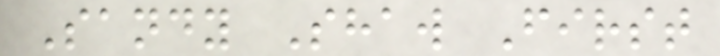Sandy Shaw First
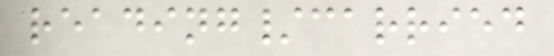reading/carried
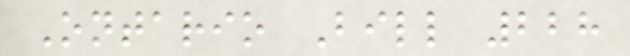Ontario Bill 228
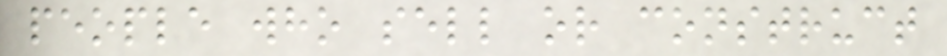people who sell or construct
